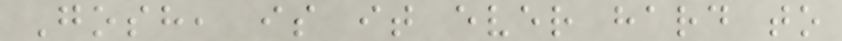Gosh, is it ever hard to
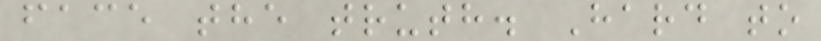face the truth. Hard to
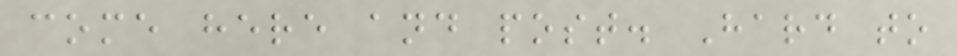come here and post. Hard to
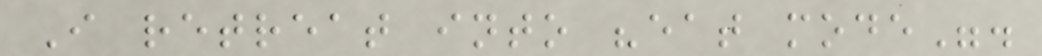I retreat into "eat mode".
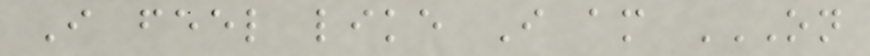I feel like I am ON
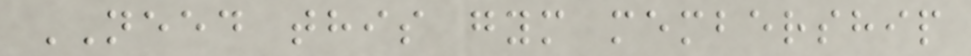NEED this gym membership
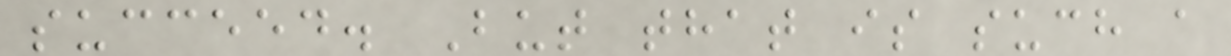succeed. But that is such a
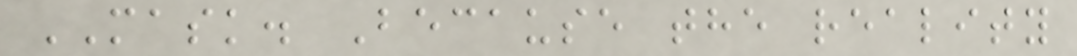MASK. Because the reality
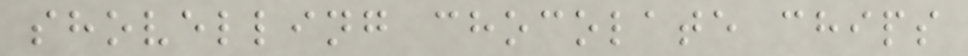shovelling chocolate chips
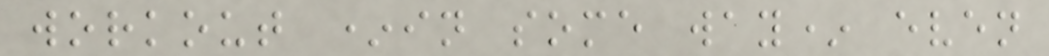workout *in some way* even
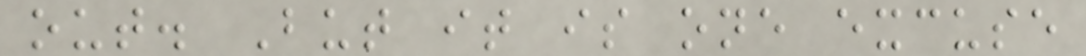out. But it is one excuse
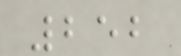252
